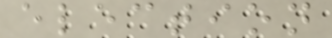election
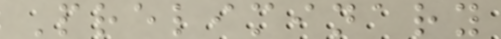Preliminary
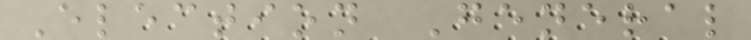Election General
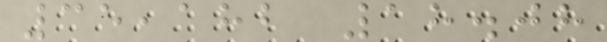35,182 18.08
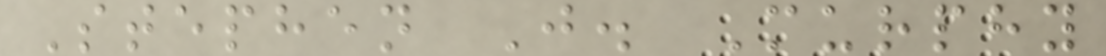Stephen J. Murphy
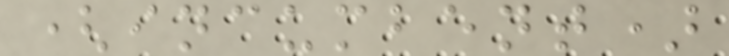(incumbent)
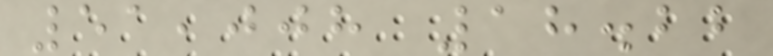51,008 18.22
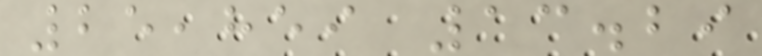25,859 13.29
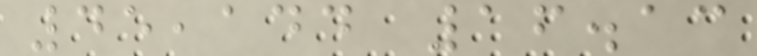45,144 16.13
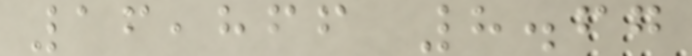16,866 8.67
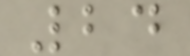24
